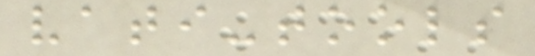vati-tools
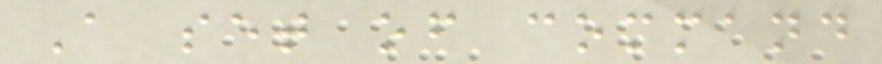A set of command
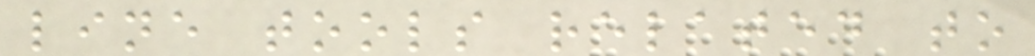line tools related to
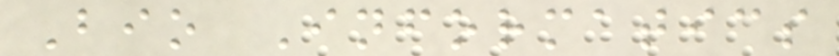Bio Informatics
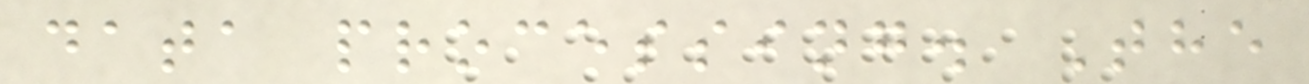data processing. The
